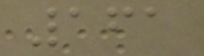161
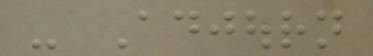- Adjourn
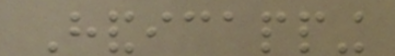Handicapping
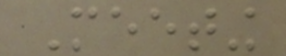Meeting
